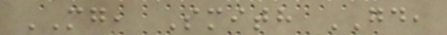MG, Smith GD,
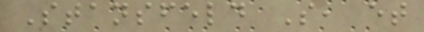Stansfeld S, et
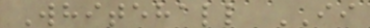Whitehall II
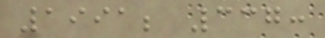1991; 337:
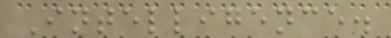Intelligence.
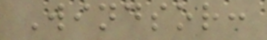Windsor:
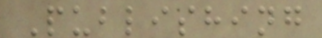Publishing
